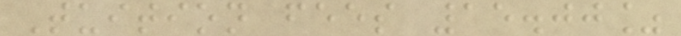Tuition fees 15.00%
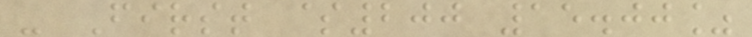- First $200 15.00%
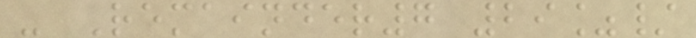- Remainder7 29%/
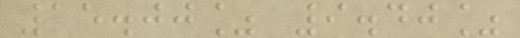15.00% 9.40%
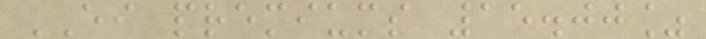EI premiums 15.00%
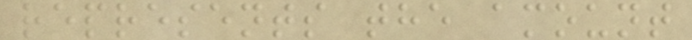represents the amount
